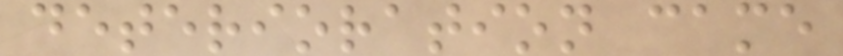deterioration came
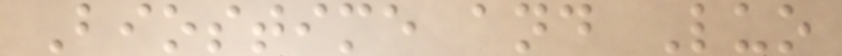Biostime and Luo
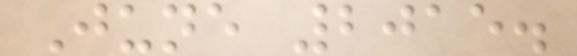June 2015.
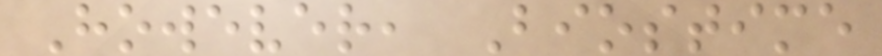However, Biostime
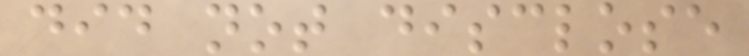did not disclose
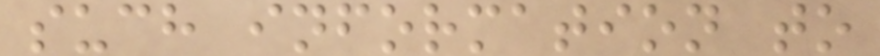such information to
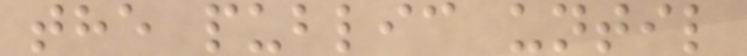the public until
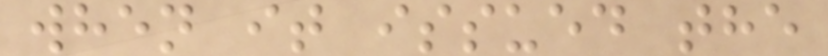when it issued the
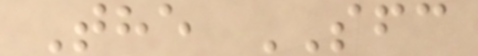The SFC
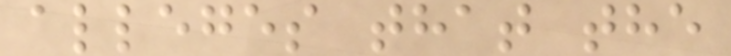alleges that the
